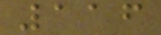116
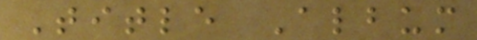Title Album
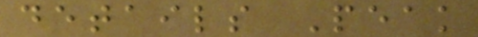details Peak
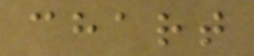chart
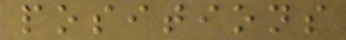positions
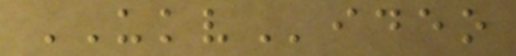UKVideo
